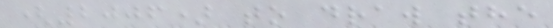(2006) to draw the
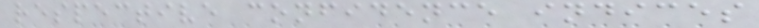respective confidence indices
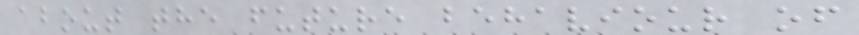about the future behaviour of
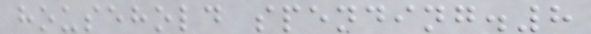household spending.8
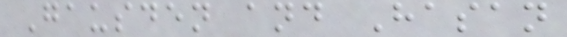Gausden and Hasan
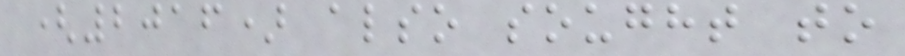(2016) also sought to
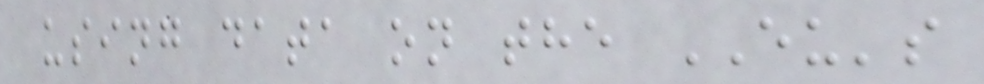using data on the EU's
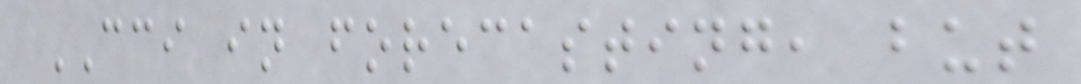CCI in forecasting, but
